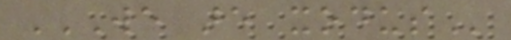WE ARE XODUS
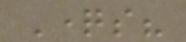Questions?
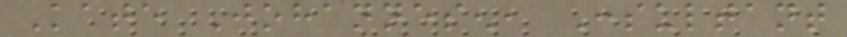Kate Johannesen, Consultant
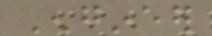Engineer
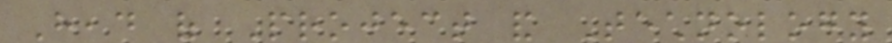Head of Project and Technology
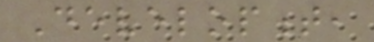Development,
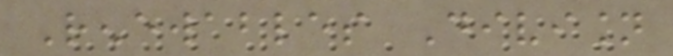Renewables Division
